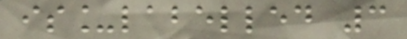is_labelled 3
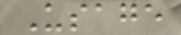Usage
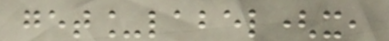get_label(x,
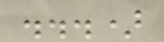...)
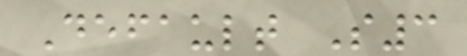Default S3
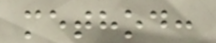method:
